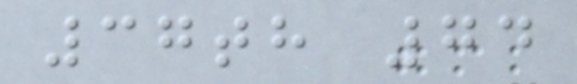37th 74
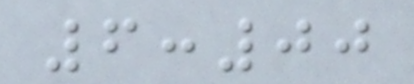6:00
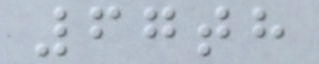67th
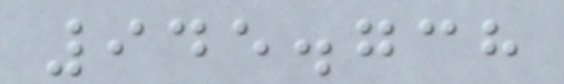945.738
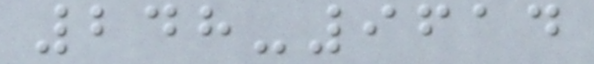248-9614
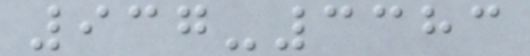937-3383
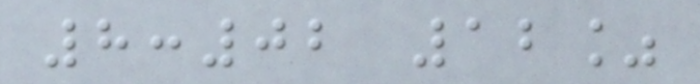8:02 12%
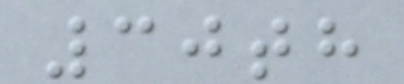30th
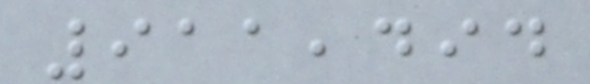911,494
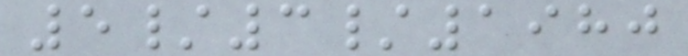5/3/1980
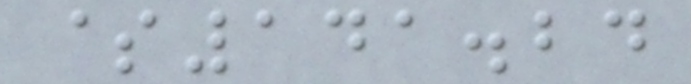$141.24
